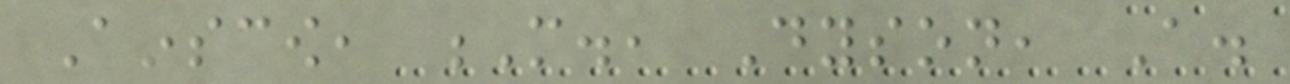Ainscow, M., Dyson, A.
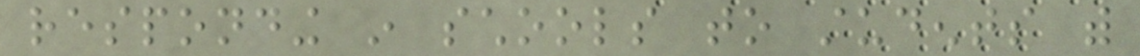responding in schools to students with
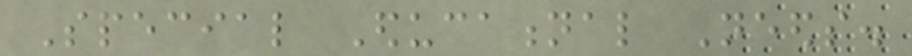Special Educational Needs.
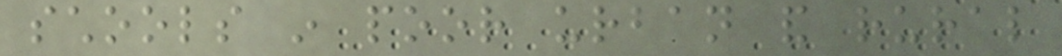schools in poor urban and rural
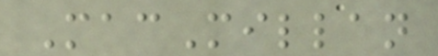MacMillan
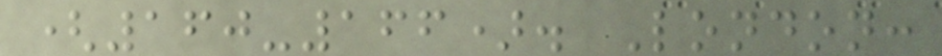(160-166). London:
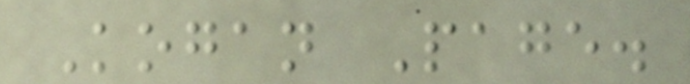Kogan Page.
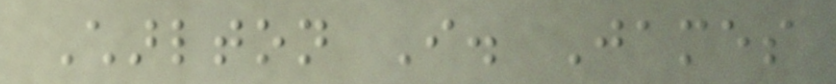Charlton I. James
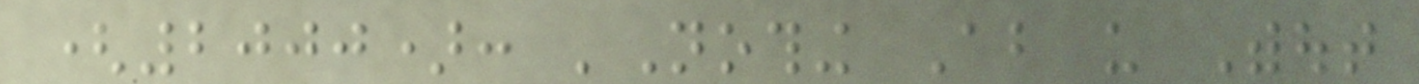(2000): 'Nothing About us Without
